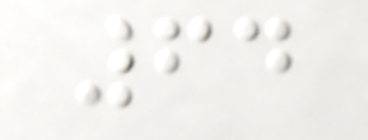64
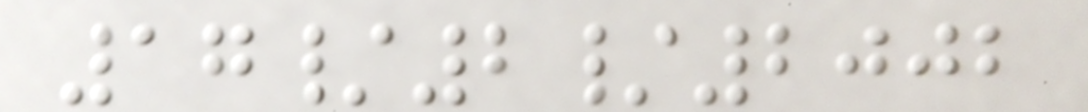17/2/2002
